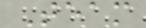Team
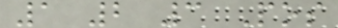1 2 3 Pos
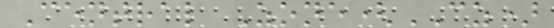Central Zone(CZ)
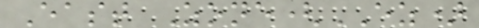East Zone(EZ)
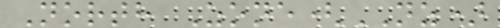North Zone(NZ)
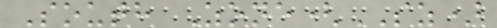South Zone(SZ)
